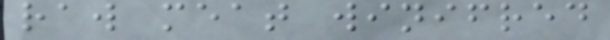raw meat winifred
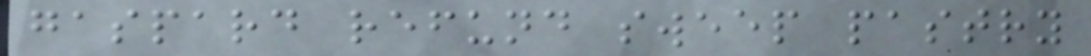gaspard refund sweep pastry
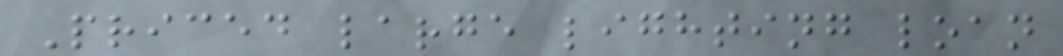Priced large lighting loan
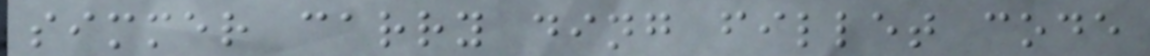simmer carry ding fillet code
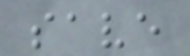save
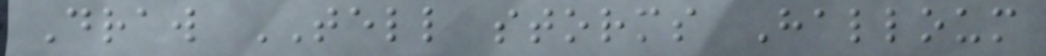Draw TELL storms Halloum
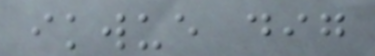ikwue dig
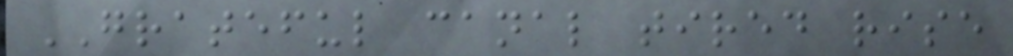GRATEFUL canal tired rise
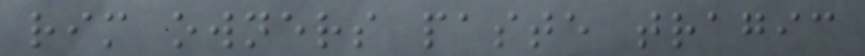rim owners paste tragic
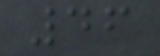46
